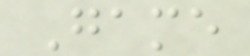Game
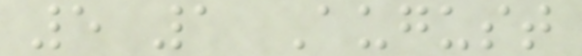5 1 August
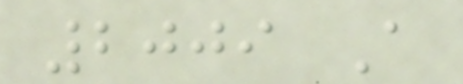2009 A
